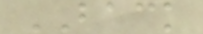BACK
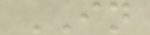IN
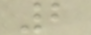2
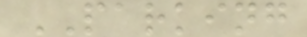PARKING
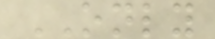ONLY
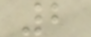2
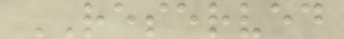RESERVED
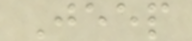Jeep
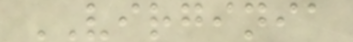VIRGINIA
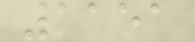1151
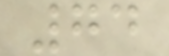74
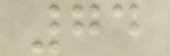74
